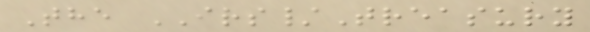The IRS/Treasury
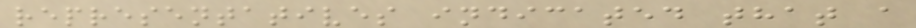representatives indicated that a
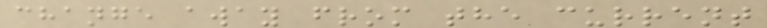change away from the current
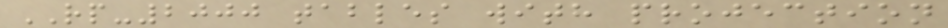RP-2000 tables with projection
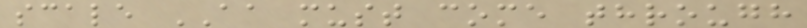scale AA must come through
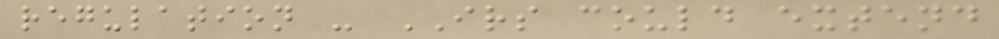regulation - IRS could extend
